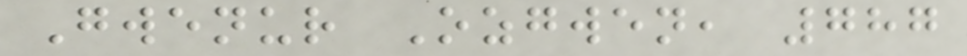Gwenur Ozgwen, 787
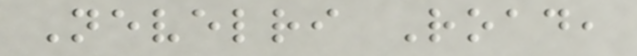Nevelri Road,
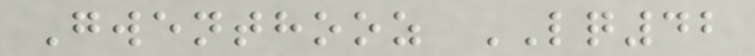Gwenthooz LQ42
